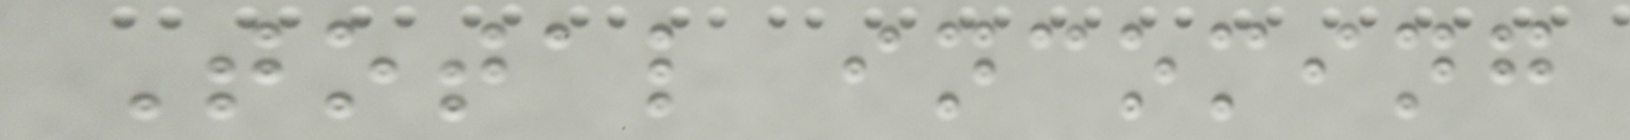Total incoming
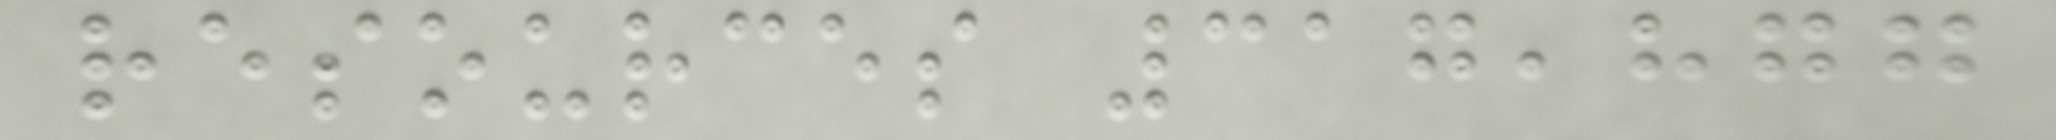resources 317,877
